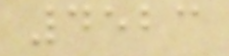4523
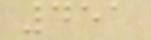451
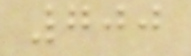700
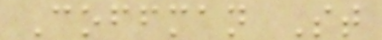Coffman St
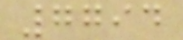7794
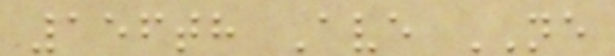156th Ave NE
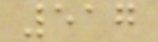517
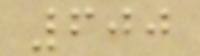600
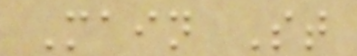Main St
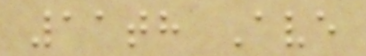11th Ave
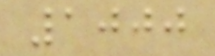1000
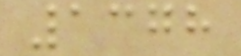1378
